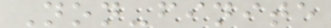Non-finite
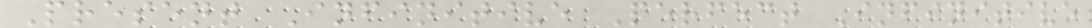Present Infinitive Perfect Infinitive
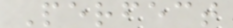Perfect
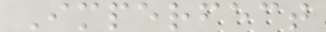Imperfect
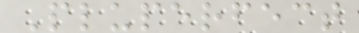Pluperfect
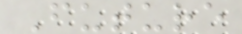Future
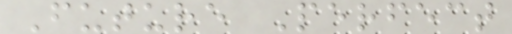Future Perfect
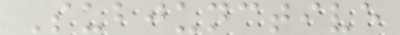Subjunctive
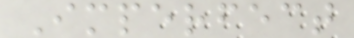Imperfect
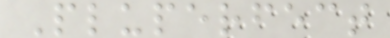Pluperfect
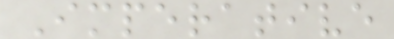Imperative
